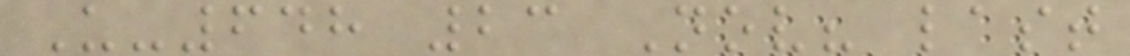U-648 23 Nov? last
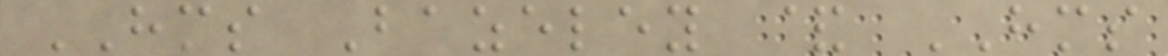HMS Bazeley & HMS
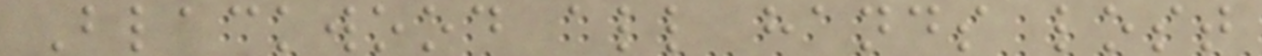Blackwood all hands lost
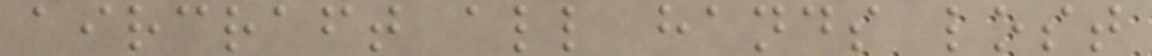aircraft all hands lost
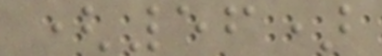(56)
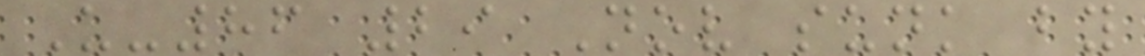U-86 29 Nov sunk by
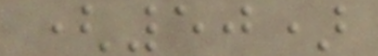(50)
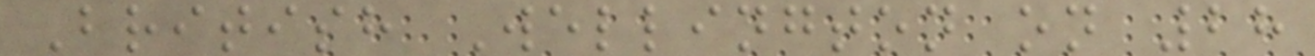British Wellington on 28
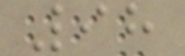98
